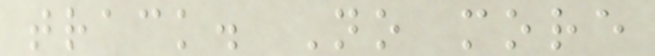track. No more
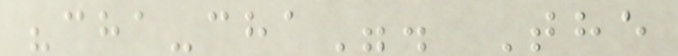"cha-cha". The
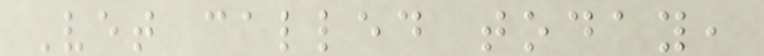Vet called today,
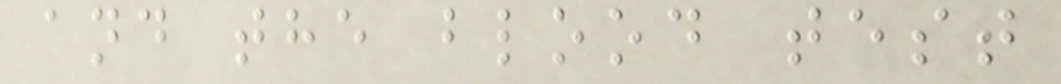and the blood test
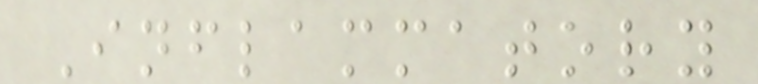Inflammatory
